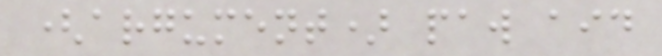(argument) paw aid
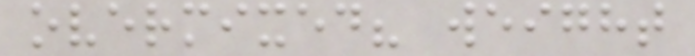overmixed? weight
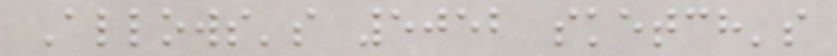Allows's 5052 sketch's
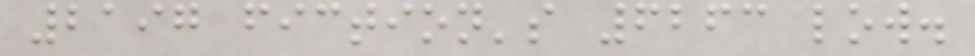2197 fiction's 6263 low.
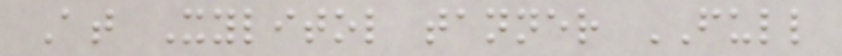At Xylitol tanner FULL
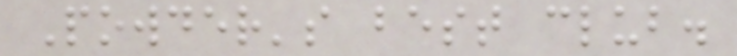Powder's best club.
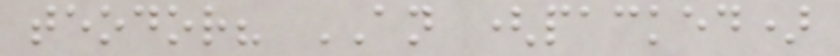teodor? AN (packed)
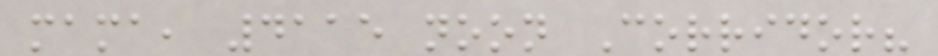mama, 4115 noon Corridor?
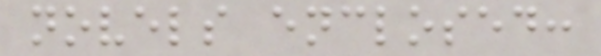novels enclosed:
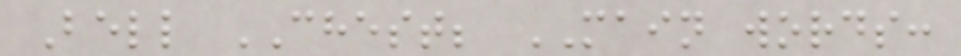Bell CHEST; MAIN words:
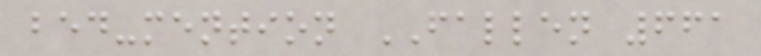bed-mention FALLEN 661
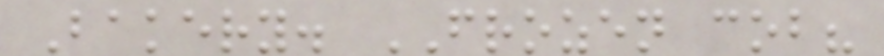Bakery. FROZEN cob?
